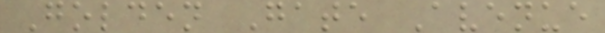Golden Gate Avenue
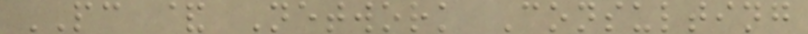PC & Network Consulting
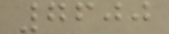7600
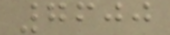7600
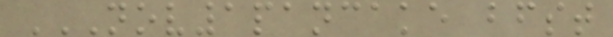NOV1PANCAKE BFST
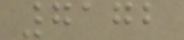7172
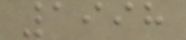1998
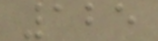125
